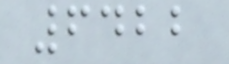6422
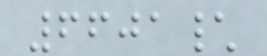6601\
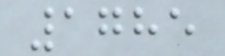1785
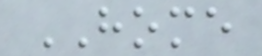HOME
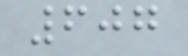607
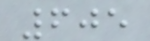605
